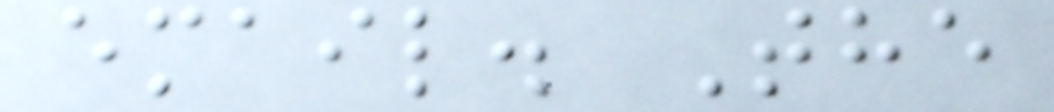email. The
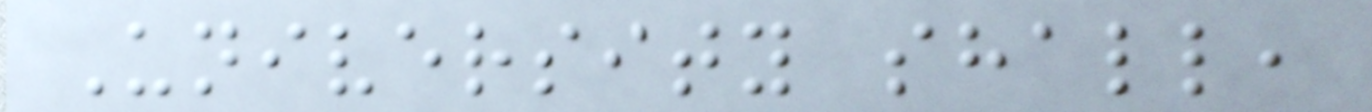University shall,
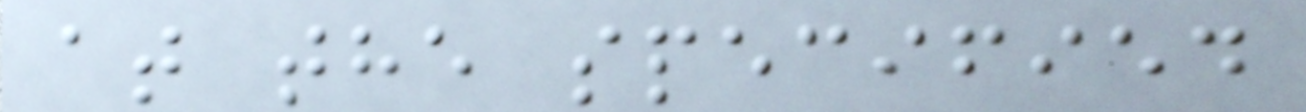at the specified
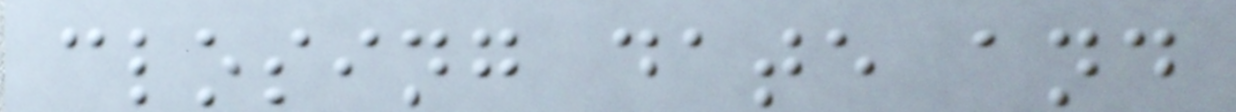closing date and
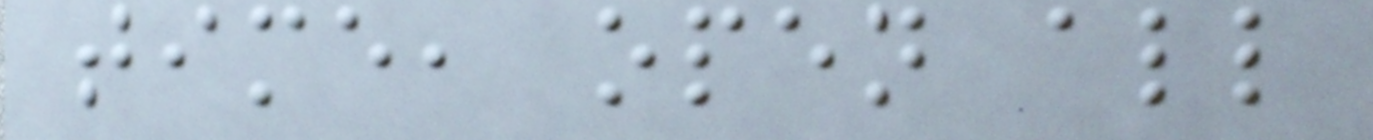time, open all
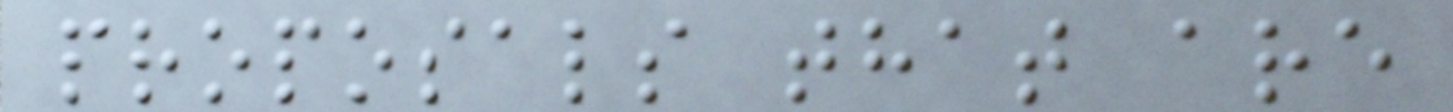proposals that are
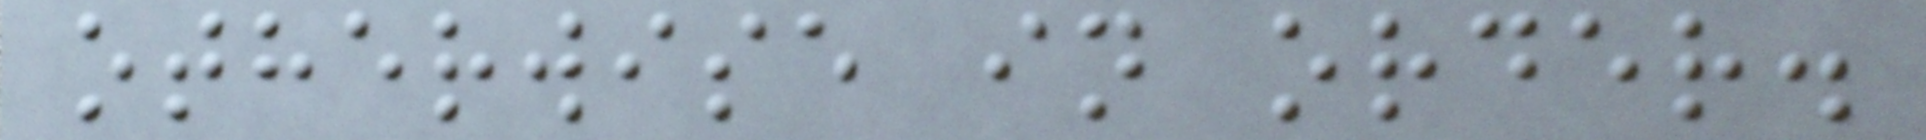otherwise in order.
